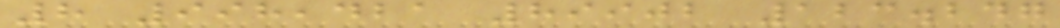8 998,421 89902 123.247
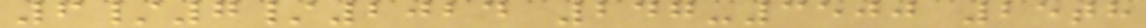6/7/2024 247-3500 25th
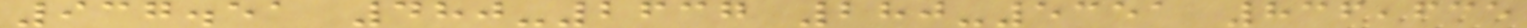937.51 480-2637 280-5351 836,635
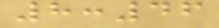8:46
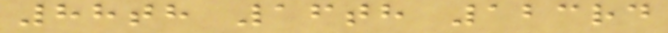88th 16th 123rd
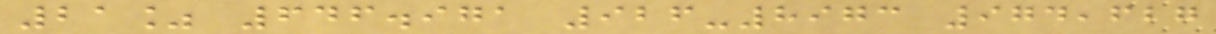21% 646.971 926-8973 974,627
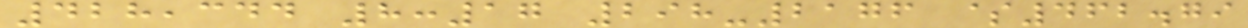428,344 8:17 298-2176 $462.79
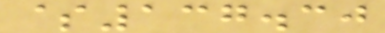$137.30
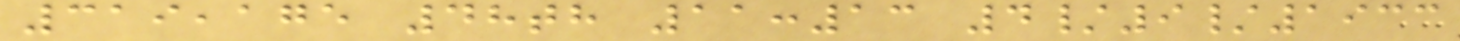319,175 48th 11:13 4/9/1933
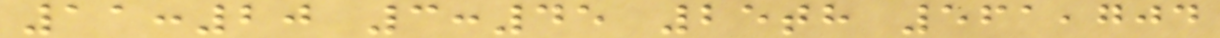11:20 3:45 25th 561,704
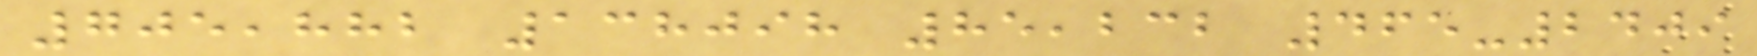705,882 138098 85,232 465-2409
